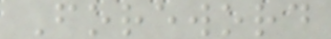Foreword
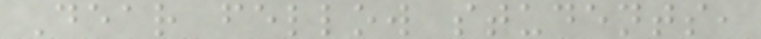Dear fellow students,
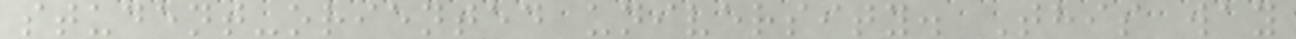student-oriented university. This way
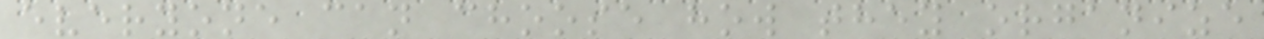everyone can choose how they organize
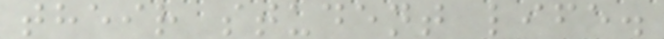their student life.
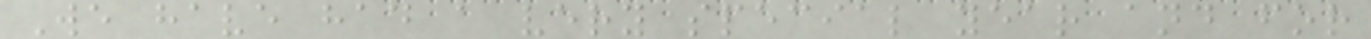We have had a very special year and for
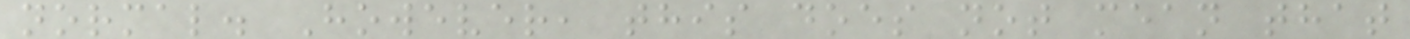normal. However, this does not mean that
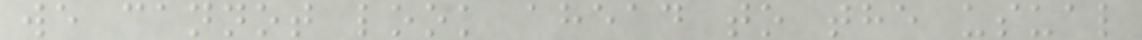we cannot look ahead to the usual
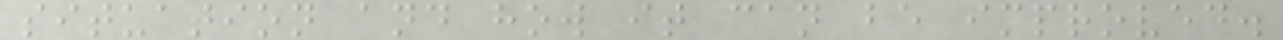situation and how it can be improved.
